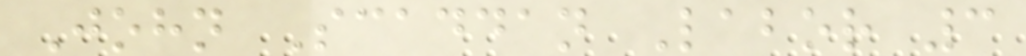John Scaddan Labor 3
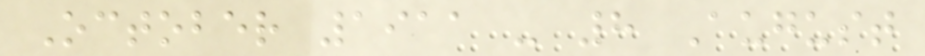October 1911 - 8 August
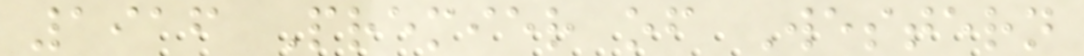1916 Premier of Western
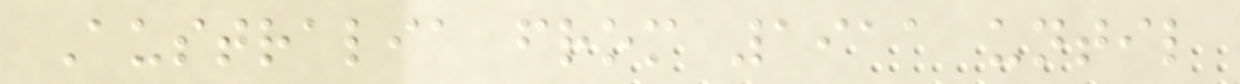Australia from 1911 until
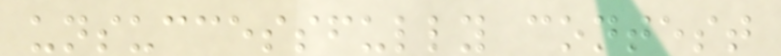unsuccessfully contest
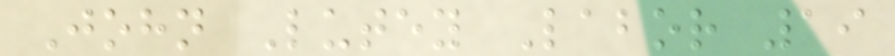John Lutey Labor 19
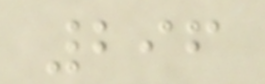296
